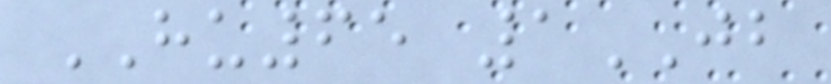HU65 1JB
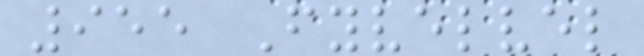955 Fyvelvel
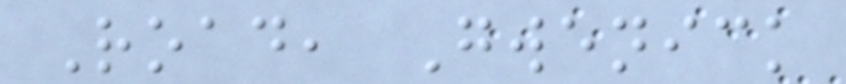Road, Gwenick
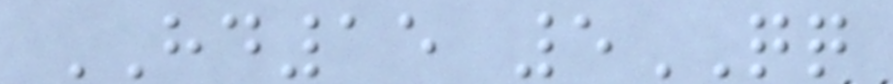HD15 5QQ
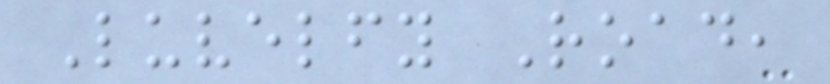Luvelfy Road,
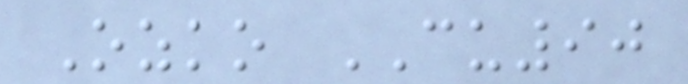Ozko CU90
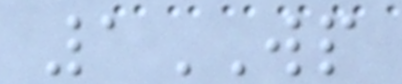1WP
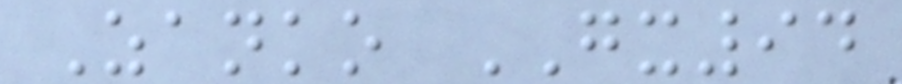Zanko GX94
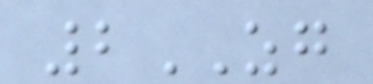2ZG
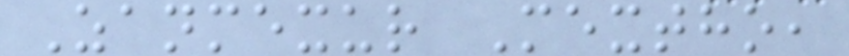Zanmexur Mextho,
